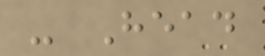- Head
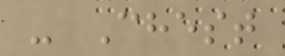- Chest
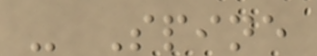- Spine
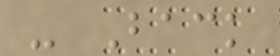- Back
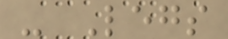- Legs
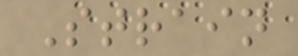Strain
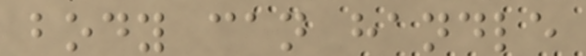body can handle
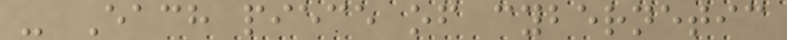- Each piece of cybernetic
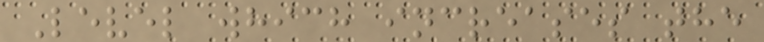Level which increases the
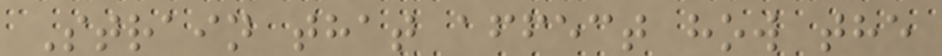Strain that affect how the
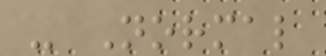- Normal
